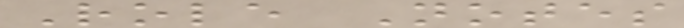Role Notes
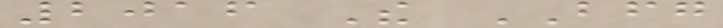2016 The BFG
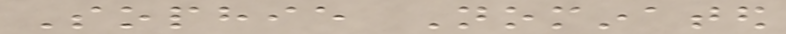Sophie Nominated
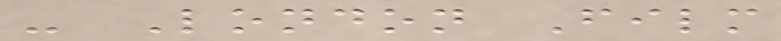- London Film
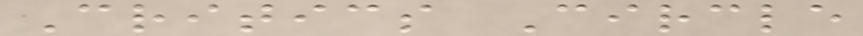Critics Circle
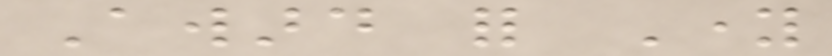Award for Young
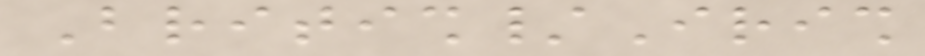British/Irish
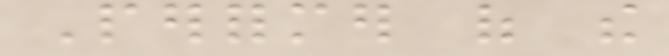Performer of the
